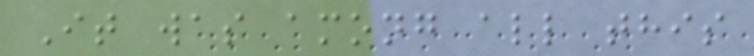It was among all this
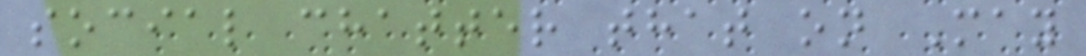social chatter that on May
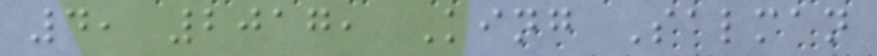4, 2017, King Salman
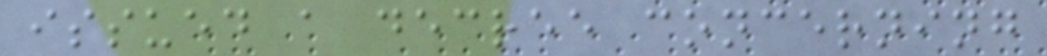issued a decree concerning
